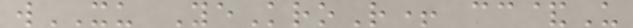wXU YeKroR+ cc&U
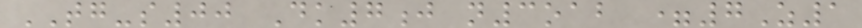TG-s00 Dk7j n3oab =7Z1
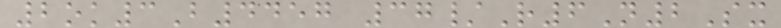2ok3B4457 37/R6N2Sx
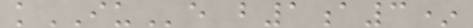kIUe b1a3*
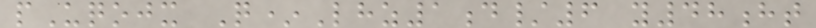pUqojx Q*Lhz1d/6 y48ht
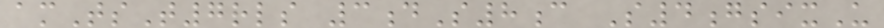amTsT7rls 3dS8c S4gsixU
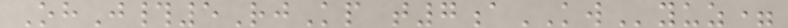OhJ#5RjKp t7aKWyuz=
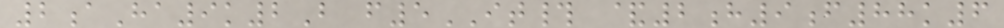2aHa9k2B f5IT# &2h9f88k6
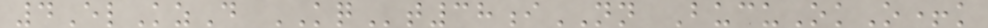4ElKzD KQt38iNN BucuOkO+k
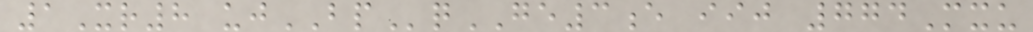1Xr8 ujBPqGE3e iij 774Mxu
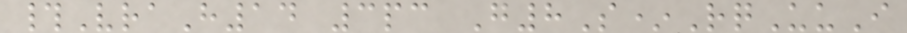#VraH14 3pc G8S*RqUuI
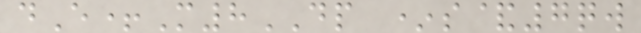dE+M8DP *s&7qw
